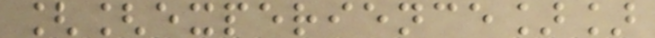[[experience]]
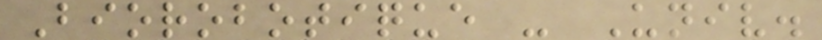Biorobotique - Univ.
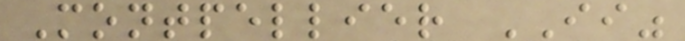Montpellier II"
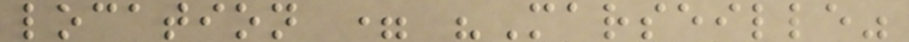location = "Marseille"
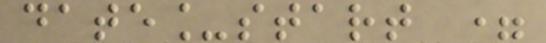date_start =
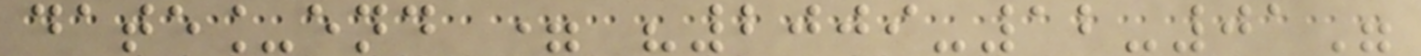date_end = "2009-12-01"
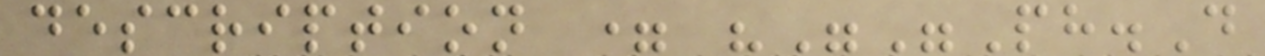description = """Ph.D
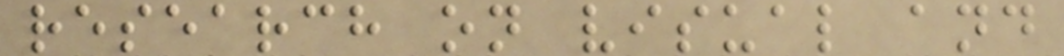research on visual and
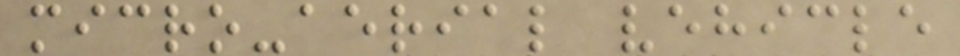micro-aerial vehicle
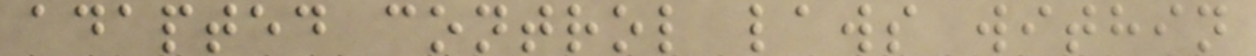adapted control laws within
